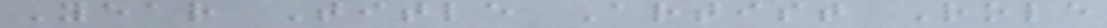Year Title Artist Role
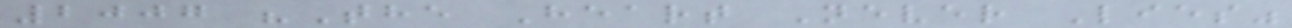2007 "The Heart Never Lies"
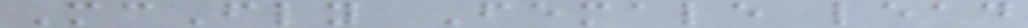McFly Female lead
